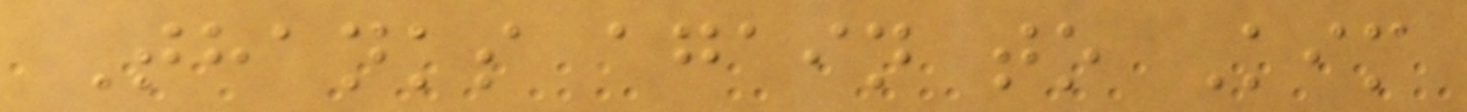Thanks again to Kim
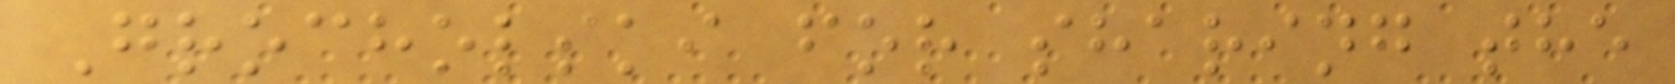Grocholski for sharing the
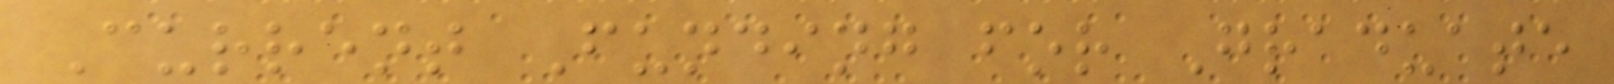Current Funding for Graduate
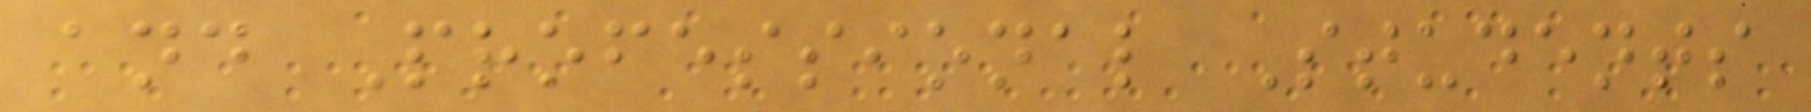and Professional Students
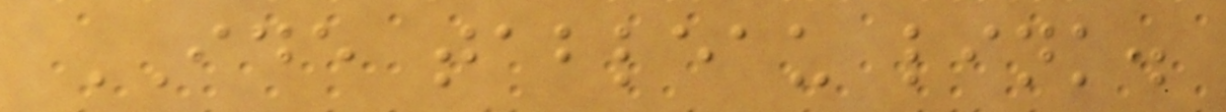IDE tableau link.
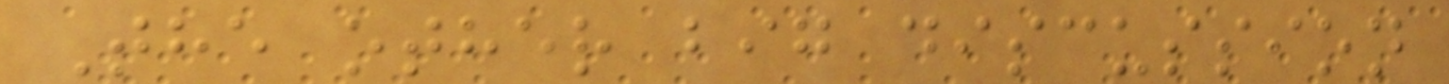The other big discussion
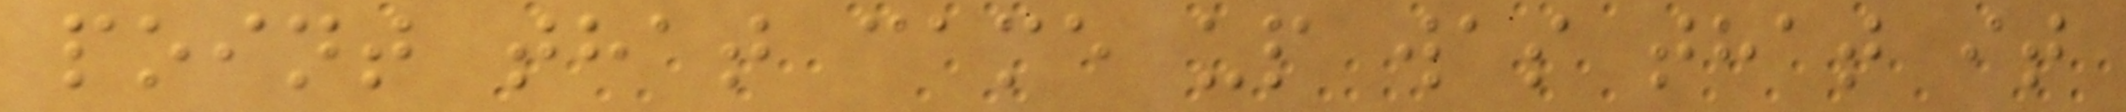point that came up was that it
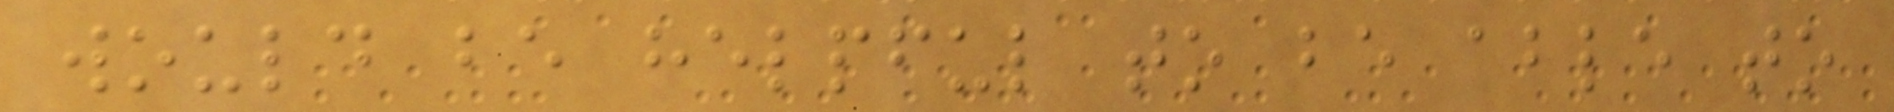would be helpful to be able to
